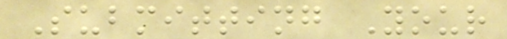Submitting Your
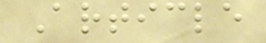Article
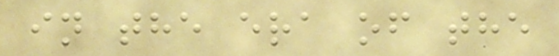in the era of the
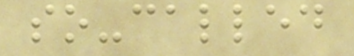so-called
